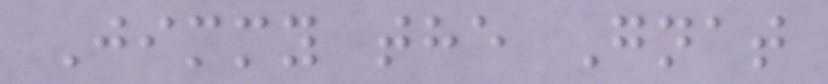Jimmy the Gnat
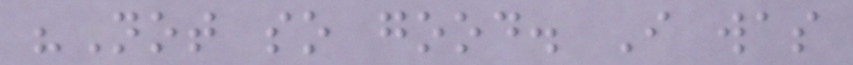"Not so good. I was
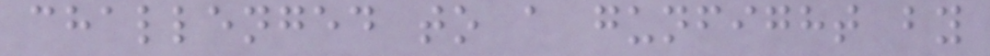challenged to a gunfight by
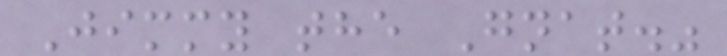Jimmy the Gnat."
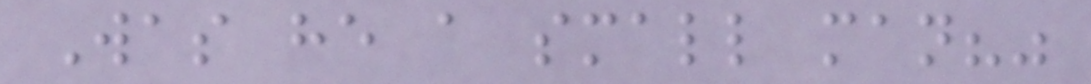Was he a small man?"
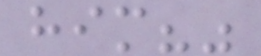him?"
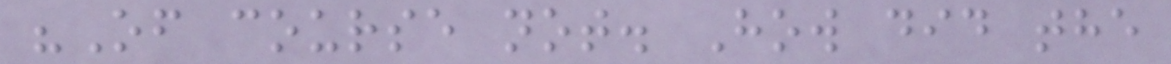"Of course not. How did the
